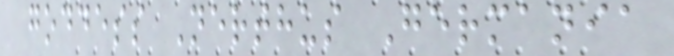goddess Nerthus Germania
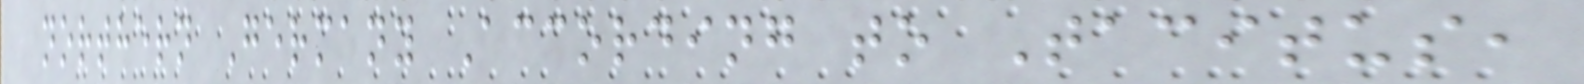northern Germany According to Tacitus,
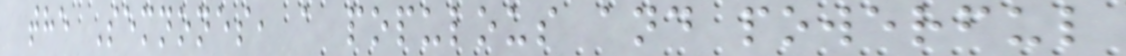the Semnones, a populous and powerful
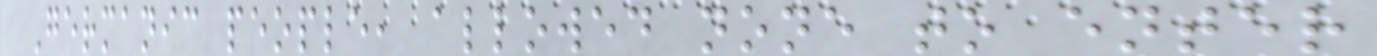Germanic people, allowed none to enter
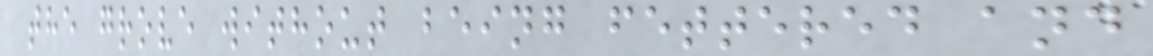the grove without being fettered and
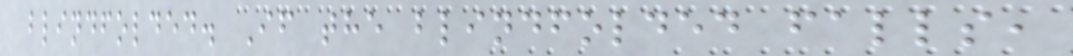blindfolded. If the blindfolded falls,
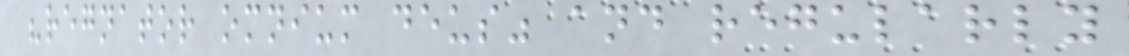"regnator omnium deus" and regularly
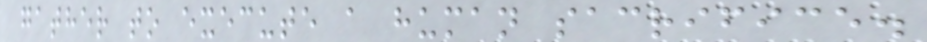gather to execute a human sacrifice.
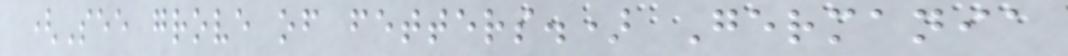(See grove of fetters.) Germania
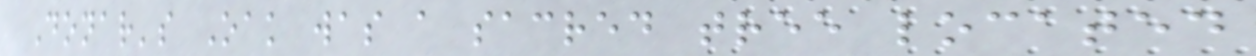Donar's Oak was a sacred tree located
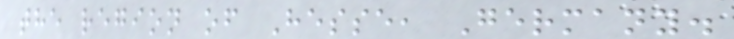the region of Hesse, Germany.
